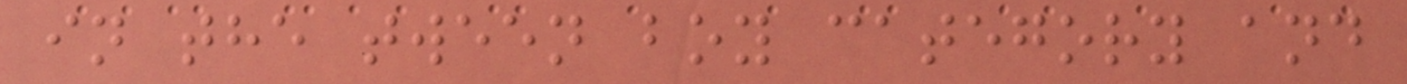in the tween boy category and
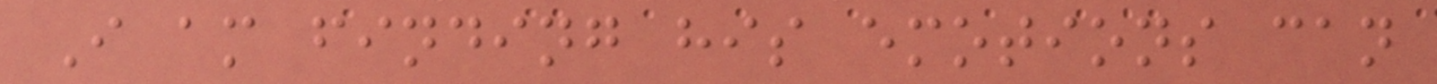I am finding his emotions can
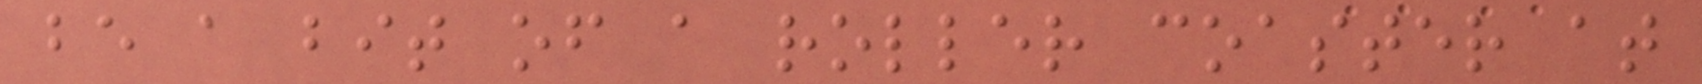be a bit of a roller coaster at
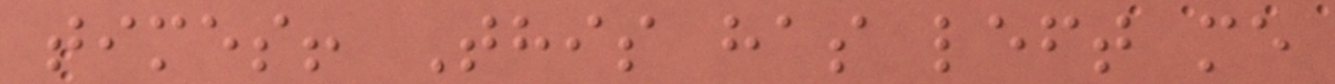times! This has left me
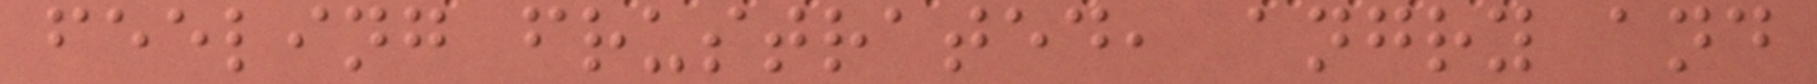feeling frustrated, angry and
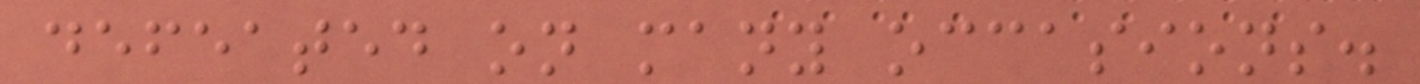defeated on many occasions.
